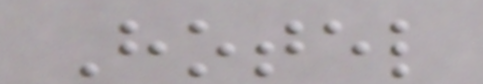Hotel
